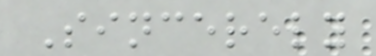Sincerely
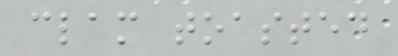clam toasted
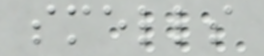smells
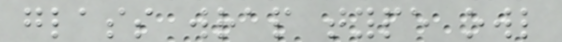glass wrap type owl
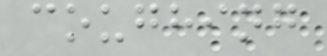coughing
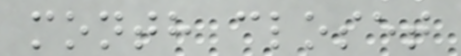month closet
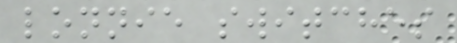lonnie switches
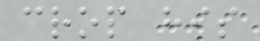crop his
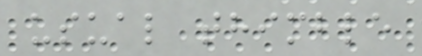usual thimble
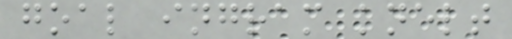goal ingram knelt
